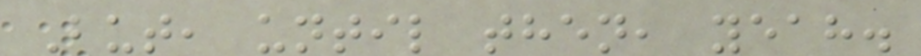But, until then, yeah.
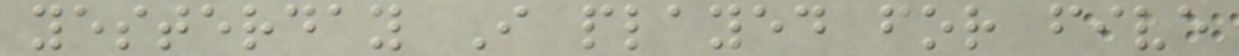yesterday I played for five
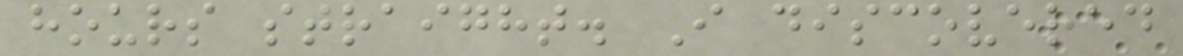hours straight. I discovered
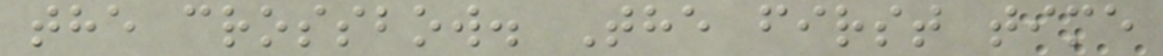the crossbow. The first time
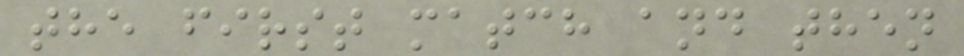the first match and then
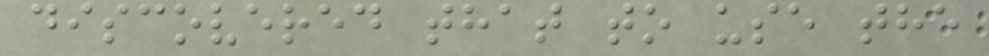discovered that to use the
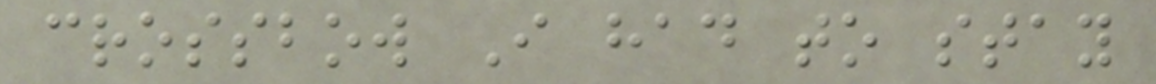crossbow I had to stay
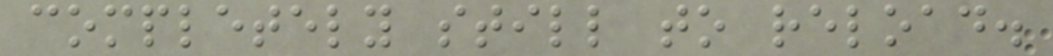completely still to reload.
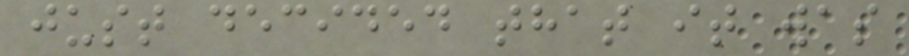just decided that it was
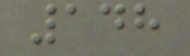148
